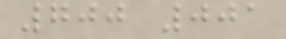700 001
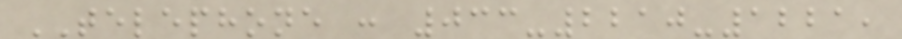TELEPHONE : 033-2210-1221,
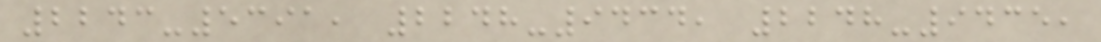2243-5391, 2248-9434, 2248-9435,
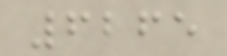6265
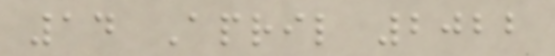14 April 2022
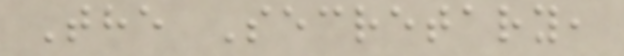The Secretary,
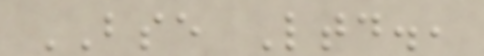BSE Ltd.,
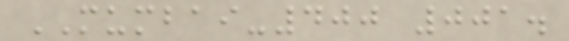MUMBAI-400 001.
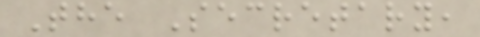The Secretary,
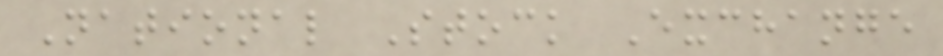National Stock Exchange
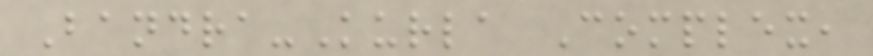Bandra-Kurla Complex,
